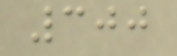300
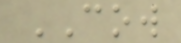COW
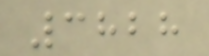3828
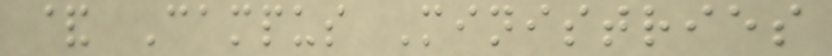& Campus Ministries
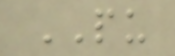PU
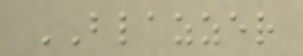BLAZZER
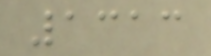1313
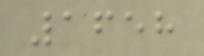1658
